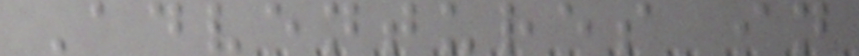Adventures in
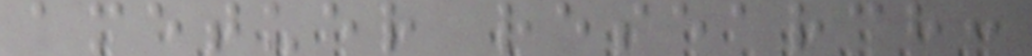ametuer research:
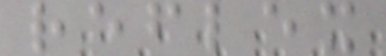reflex
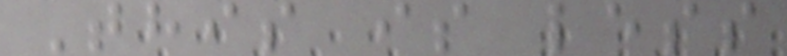This is less
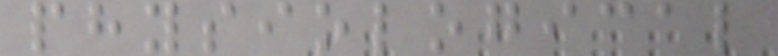physiological
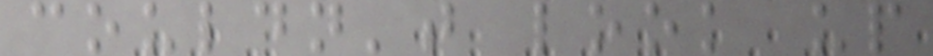couldn't look up
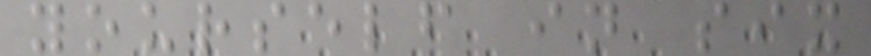yourself in six
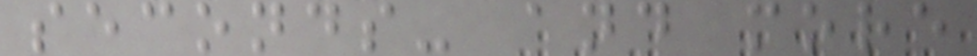seconds- and more
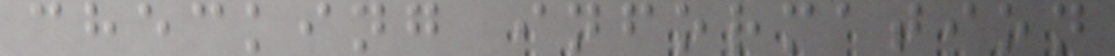checking information
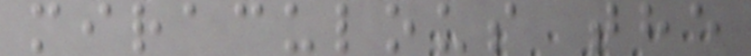miraculous the
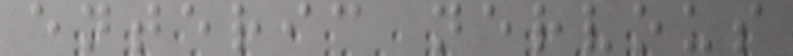enteric nervous
